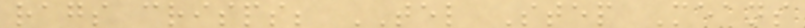rags crisps; TEL Step Means
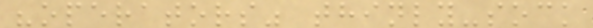"operators" thinly-sock
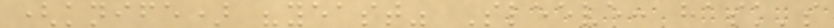(knife) "yeast" Sleeve: hask's
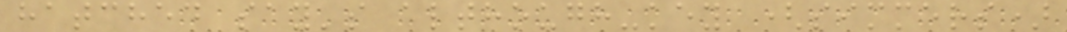hatched say's although-key (simmers)
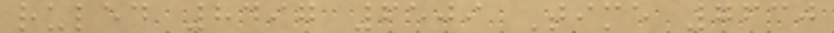ruled 8497 6509 Time 7630
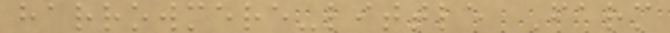harrowmere-little Farm
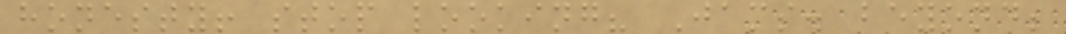honesty! stop looking? Jams. beyond;
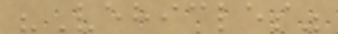"Vehicles"
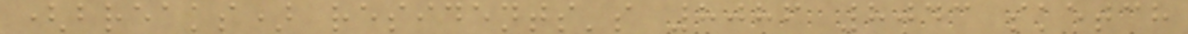(breaks) residents's 8086 8043 sketch
